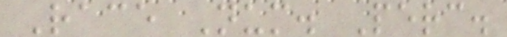Race Num. Perc.
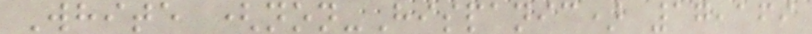White (non-Hispanic) 17,169
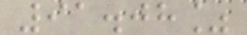91.08%
